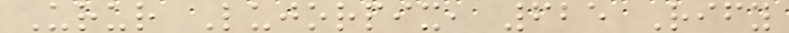Urur Lujorpix, 625 Rify
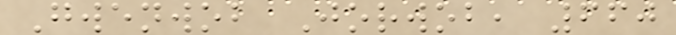Gwenwob Jorwob, 660
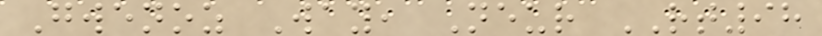Gwenoz Way, Neur RT98
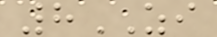8ZI
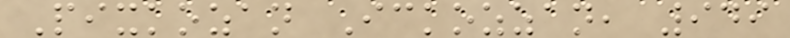Pixkozan Ickozzan, 949
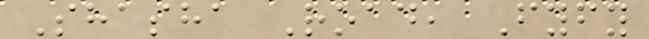Shasha Road, Fyfy
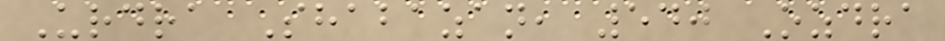Urdra Shabazan, 540 Ozdra
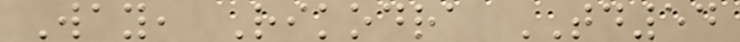Way, Rikodra TD54
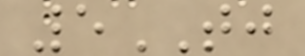5TJ
